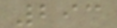293
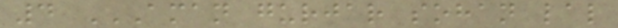4 AMAN GURJAR SOHAN LAL
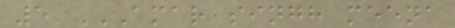5 AMAR SINGH MEENA
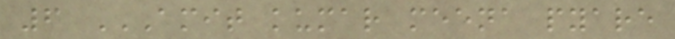6 AMIT KUMAR MEENA PYARE
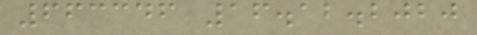663346 16.12.2020
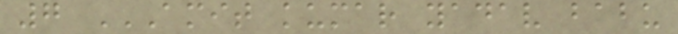7 AMIT KUMAR YADAV BABU
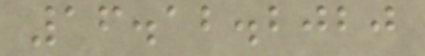16.12.2020
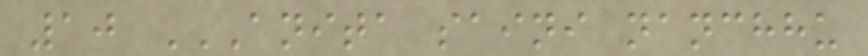10 ANITA SAINI NANCHHU
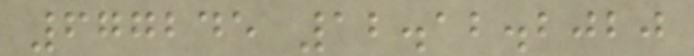677245 12.12.2020
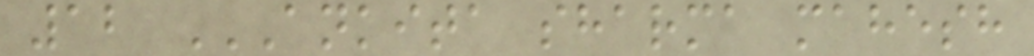12 ANKITA SHARMA MAHESH
